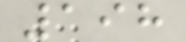198
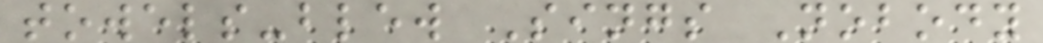towels-blew Sings Nobody
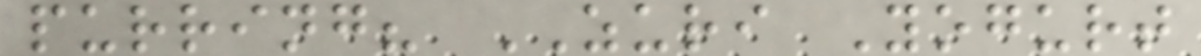purring? ZURI Yogurt
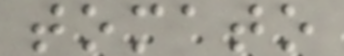tomato
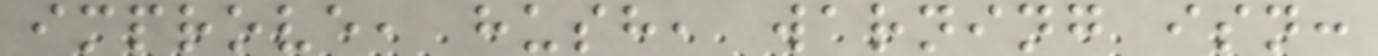improve, hush, warning isn:
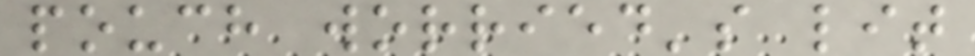pouch worried's lit
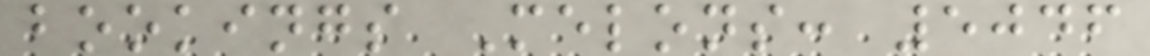bookings Melons: 5046
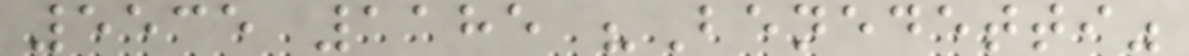5535 1185 "Benedetti"
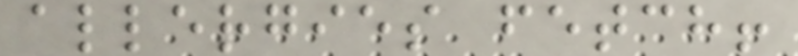allergies fetch!
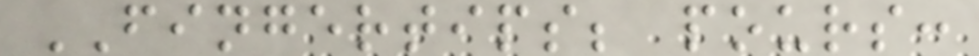FINGERTIPS; pours:
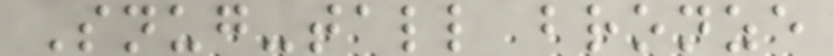Snug-tall bronze
